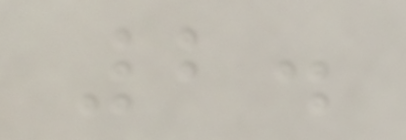2.
